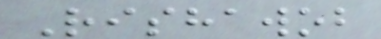Rishawob
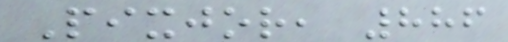Pixjor, 886
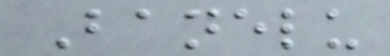Banelu
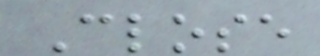Close
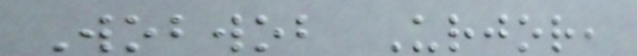Wobwob Urjor,
